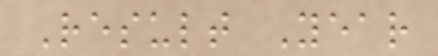Result Year
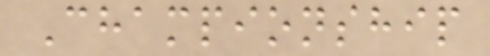Championship
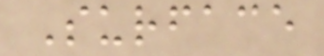Surface
